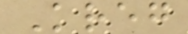Kreg
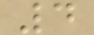4
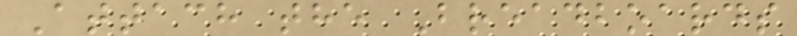Attach the Breadboards
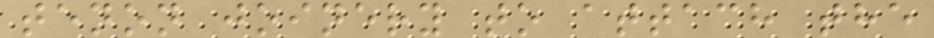tenon joinery to attach the
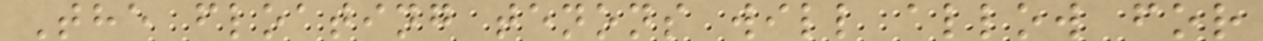The floating tenons will allow for
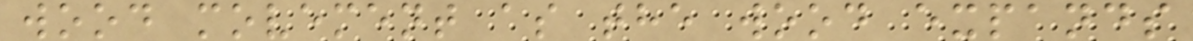wood movement as the wood expands
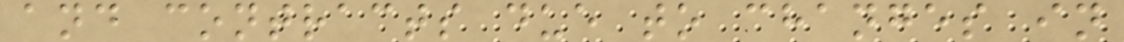and contracts due to changes in
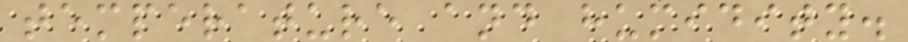temperature and humidity.
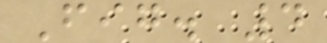Fig. 4
